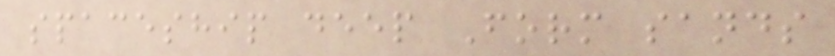spaceship deep Form sands
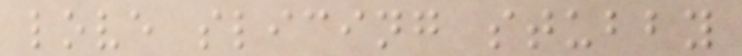love slicing stubby
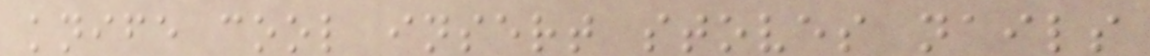knife cool insert stoves nails
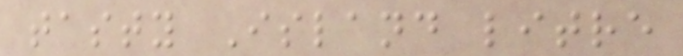tasty Island litre
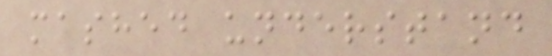mashed understand
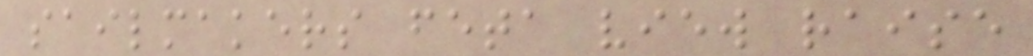sailmakers feta view raise
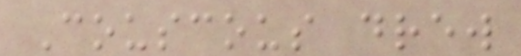Couscous drew
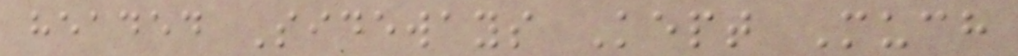headed Sideways Kept Much
